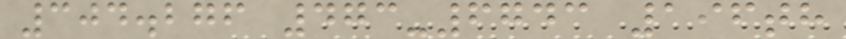304.276 473-6743 196th
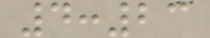4:23
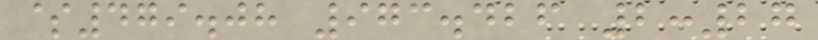$479.08 973.426 2:27
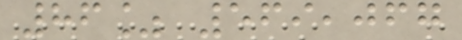86% 569,067
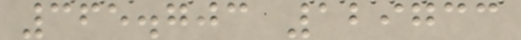365.703 129733
